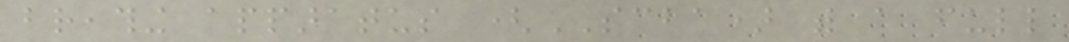breathing apparatus (SCBA) with a full
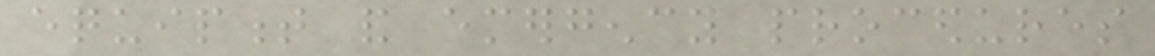equipment and emergency procedures
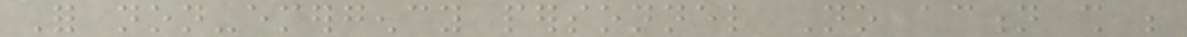For non-emergency personnel No action shall be
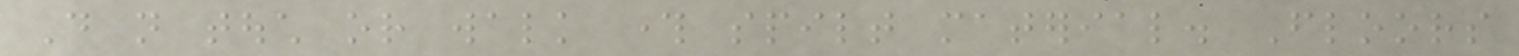Do not touch or walk through spilt material. Floors
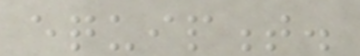equipment.
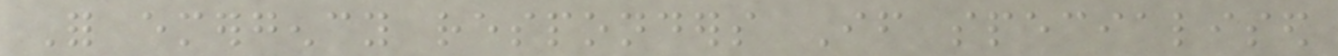For emergency responders If specialised
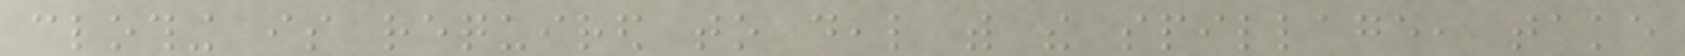clothing is required to deal with the spillage, take
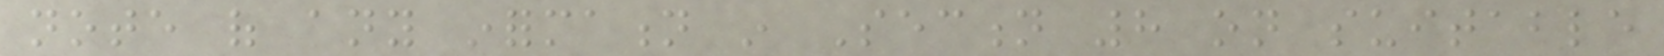note of any information in Section 8 on suitable
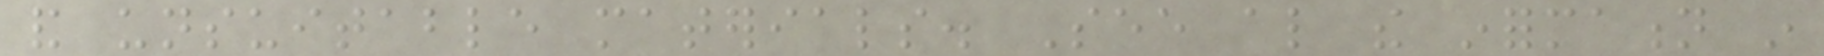and unsuitable materials. See also the information in
